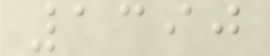1390
